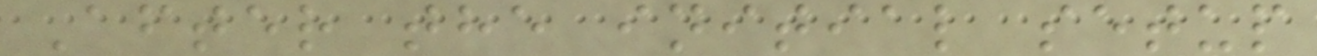After the initial setup
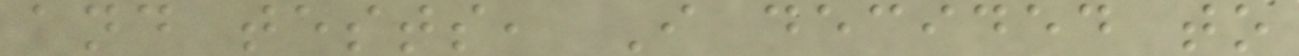and tests, I decided to
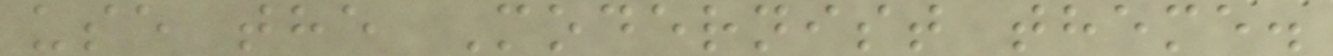use the Modernist theme.
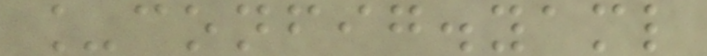_config.yaml
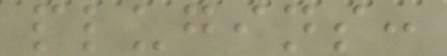plugins:
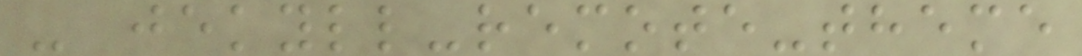- jekyll-remote-theme
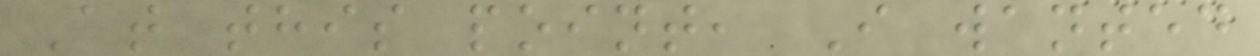At this point, I wanted
